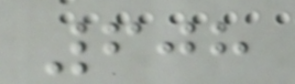608
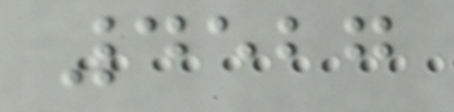4527
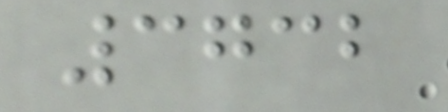3732
